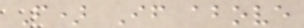F) If above
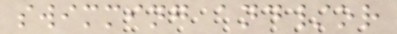swimming and/or
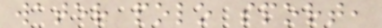water polo sport,
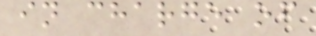in charge of
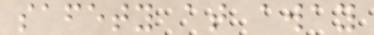safety at away
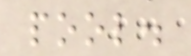pool.
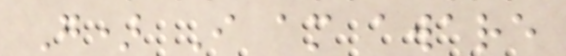G) I am aware
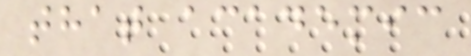that academic
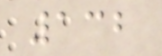132
